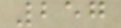257
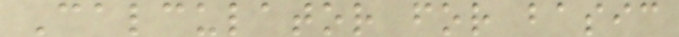Calculator for basic
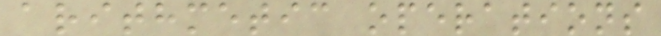arithmetic operations
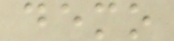demo
